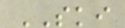SKI
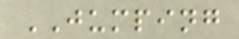JUMPING
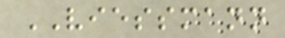VIESSMANN
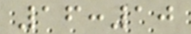16:10
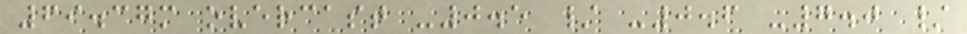69.37m overcast -0.5 / -0.6 -7.0 /
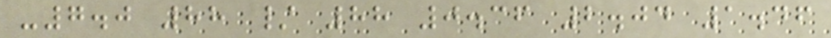-7.0 88 / 88 0.36 2.04 1.46
